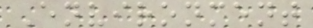Environment
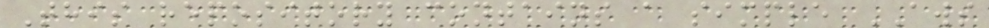This repository contains a simple AWS
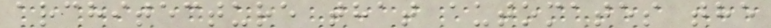architecture that automates the
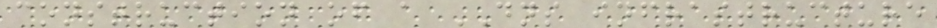construction of a DNS infrastructure
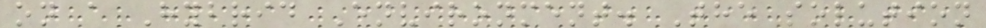on a Hybrid Environment. The solution
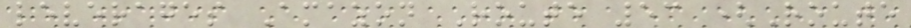leverages Amazon Route 53 (Route
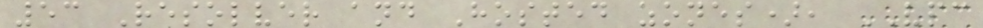53 Resolver and Hosted zones), VPC
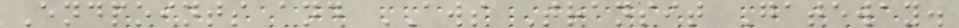Endpoints and AWS Transit Gateway.
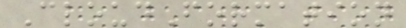CloudFormation
